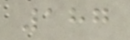187
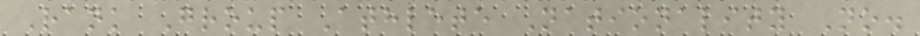Rank Group Athlete Nationality No.
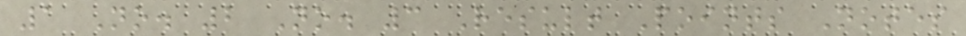1 No. 2 No. 3 Result Points Notes
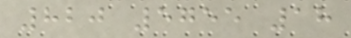820 5755 18
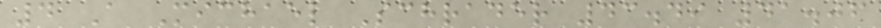4 A Michael Schrader 43.49 41.06
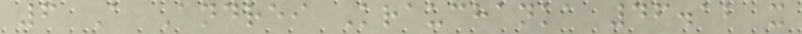6 A Andrei Krauchanka 46.12 x
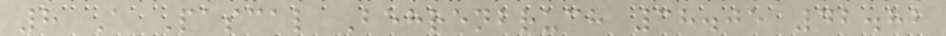8 A Pascal Behrenbruch 38.05 42.82
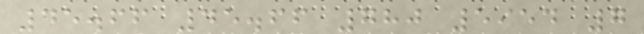45.66 45.66 780 5954 7
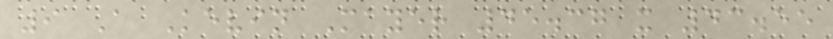9 A Kevin Mayer 45.37 x 43.55
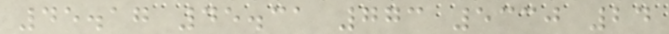45.17 45.31 773 5330 24
